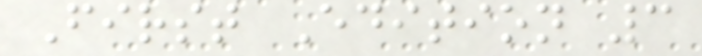First Edition 3
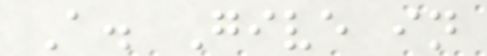A. Give in
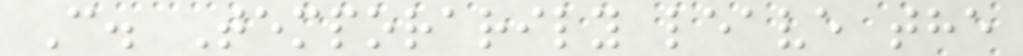C. Temporarily leave the
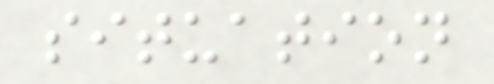situation
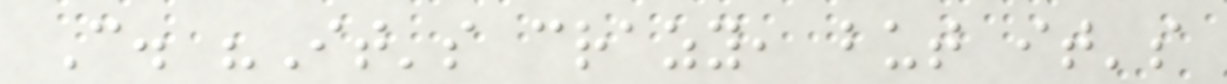C. "It's crazy, but it's
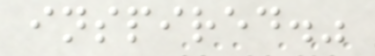inspired."
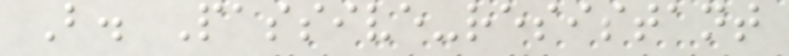B. Passive-resistant
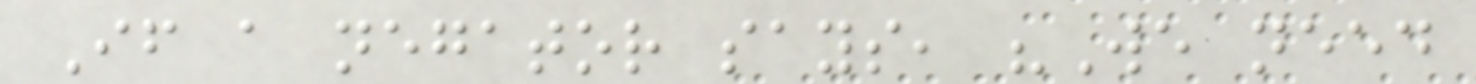If a negator says, "We need
